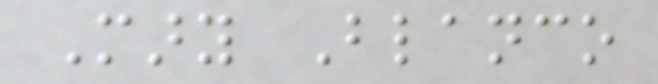Mary Blanco
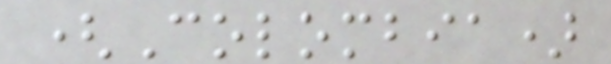(Colombia)
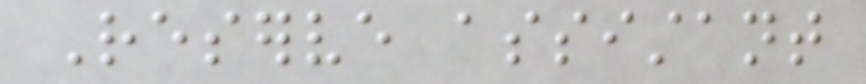Reserve assistant
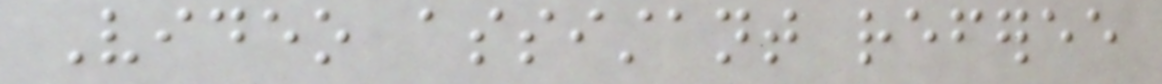Video assistant referee
